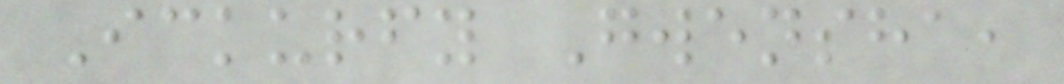Ickurfy Gwensha,
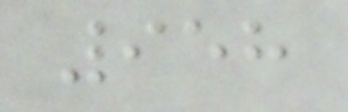958
